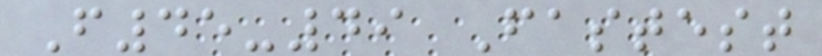F45-49 Fastest
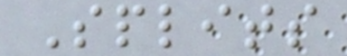Splits
